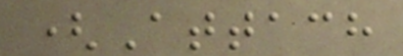(Attach
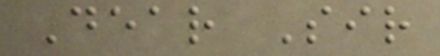Dear Sir
